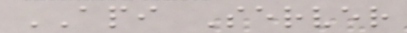API Server
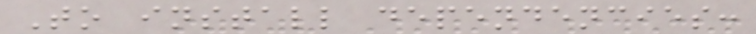To install dependencies:
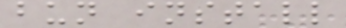bun install
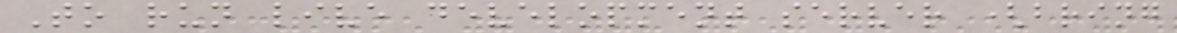To run live development server (bring
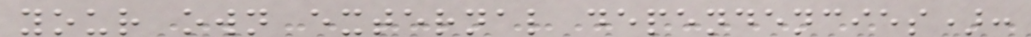your own external dependencies):
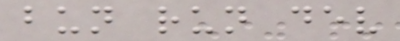bun run dev
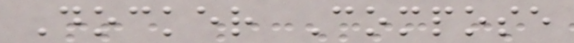Docker Compose
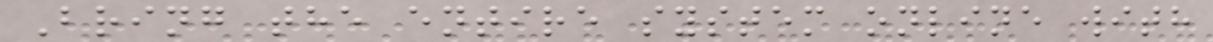Bring the entire system online with
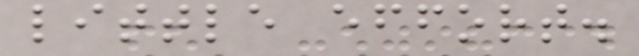little effort.
